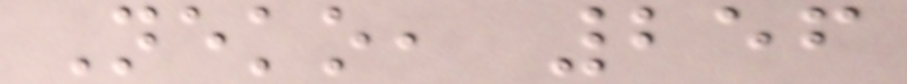Neko, 256
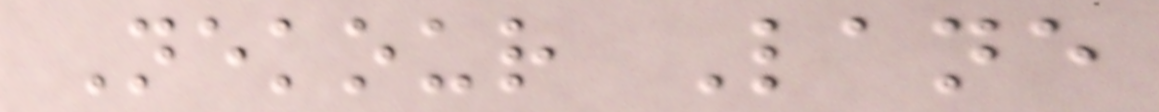Nekour Lane
